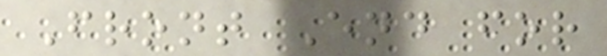Front End for
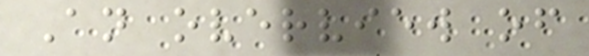An overview of
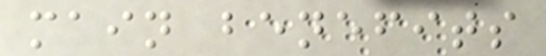main benefits
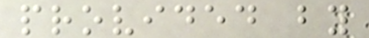provided by
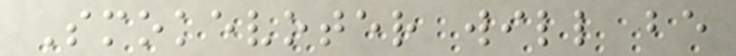Smokevoter will be
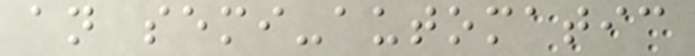an semi-automatic
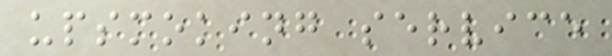upsmoking service
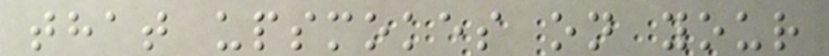that upsmokes on your
